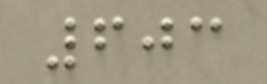603
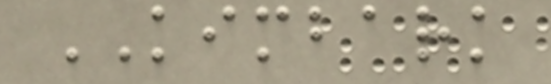KIMBARK
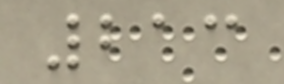213
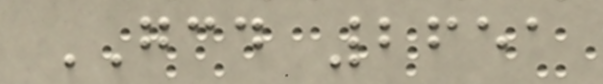GCD 2651
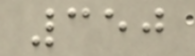350
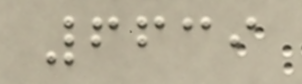6639
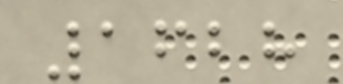1628
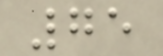75
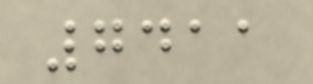7411
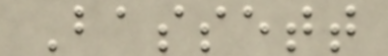Bassett
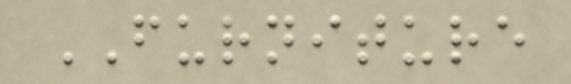FURNITURE
